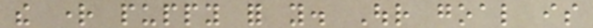the right puppy for you. Our goal is
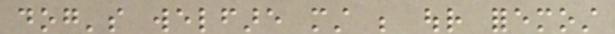dog's welfare must be our foremost
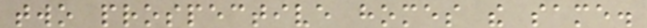two prospective homes the same.
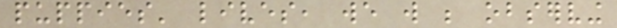puppies' lives, we will be observing
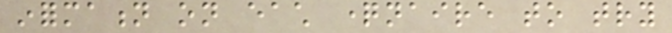information on each questionnaire to try
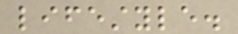lifestyle.
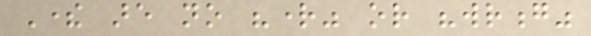There are no "right" or "wrong"
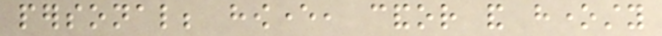personal; however, candor and honesty
